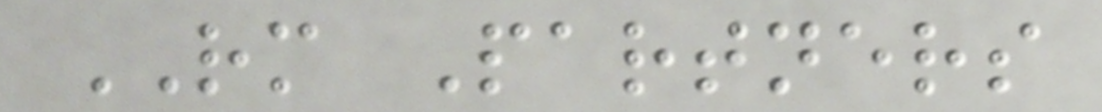RM Partners
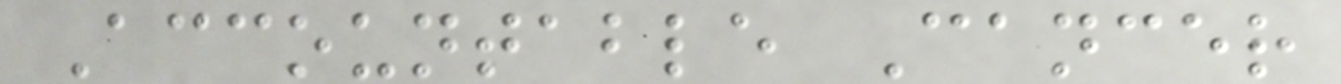Accountable Cancer
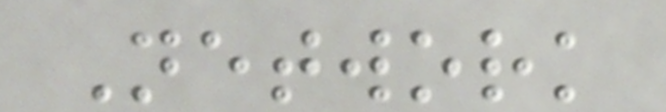Network
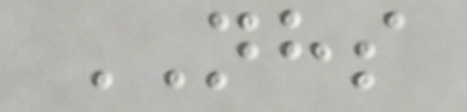NHS
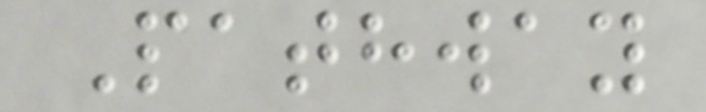Pathway
